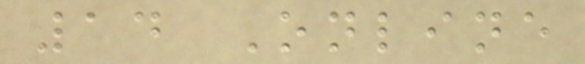14 Online
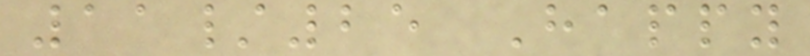11/25 Happy
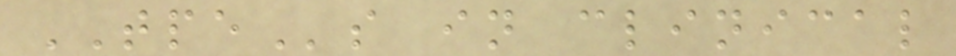TPEs in clinical
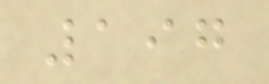197
